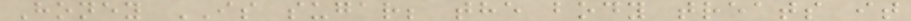Honey IS sugar; the body treats it
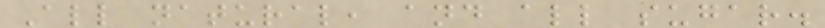All natural, and all sugar.
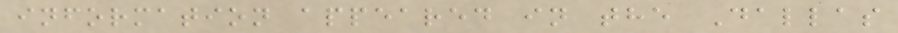information appeared in the Dallas
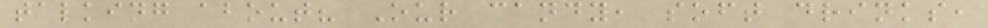talking about? Our candy, soft drinks,
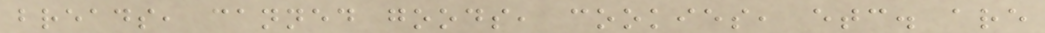breads, canned goods, cookies, etc. are
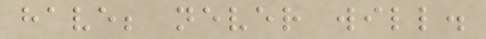have; never will.
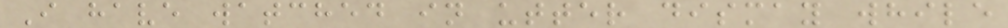I have watched in utter dismay while
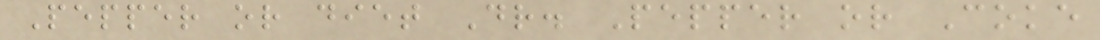Pepper or diet Dr. Pepper or Coke
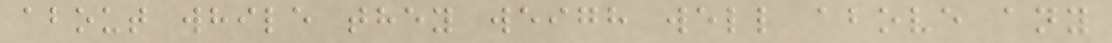about while they weigh well above any
